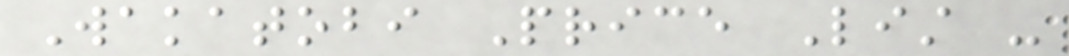Wakatobi Price List -
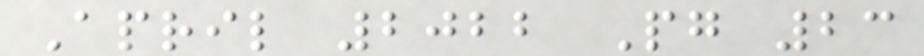April 2022 Pg 23
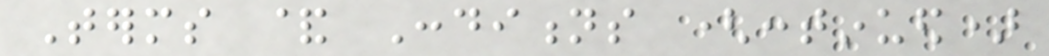Terms & Conditions (continued)
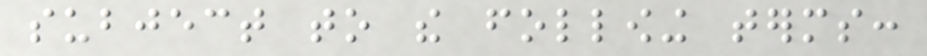subject to the following terms:
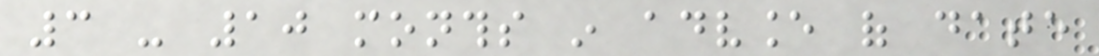3 - 10 months in advance of date
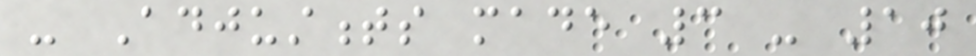- Adjustments made 3 - 10
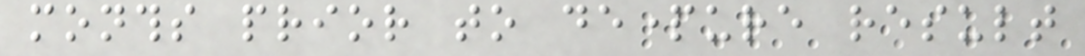months prior to departure result
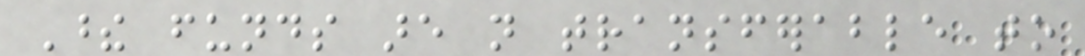These funds are not transferable to
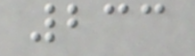233
